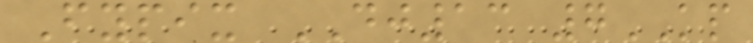Fypix DJ13 7KP
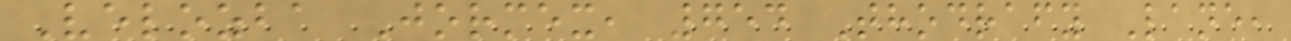Velozba Jormex, 754 Thodrafy Lane,
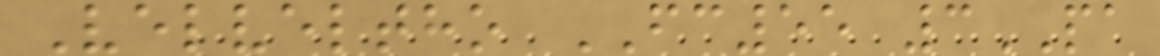Velveltho FC55 3PA
